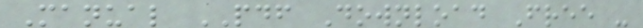Manual PDF Download Free -
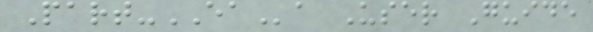Part-EAa User Guide
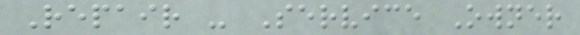Repair - Service Owner
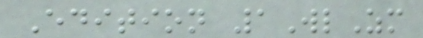Edition 1WlZm
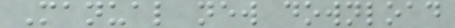Manual new download
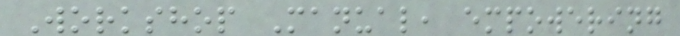Workshop Manual, empowering
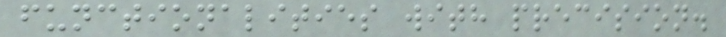functionalities with precision.
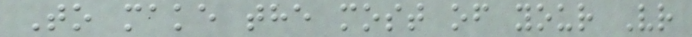To make the most of your Vr
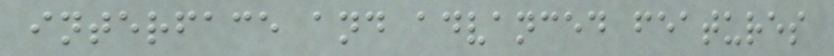interface and advanced features
